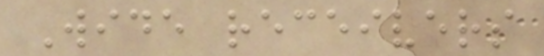Wide receivers
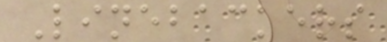Linebackers
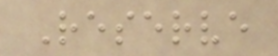Reserve
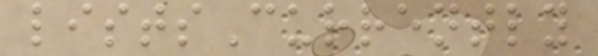listsCurrently
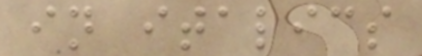in italics
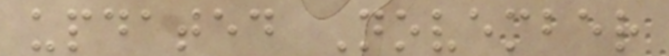updated November
